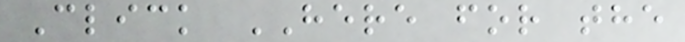Click HERE for the
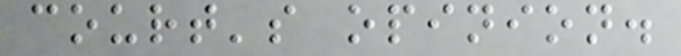court's opinion.
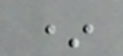*
